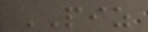PIZ
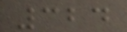324
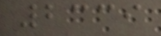2339
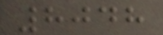8048
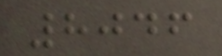8046
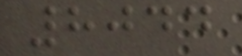8044
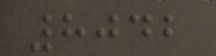8042
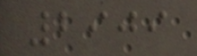2909
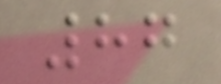87
